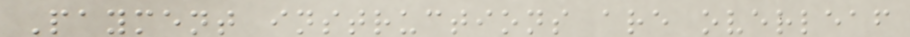Payment instructions are overleaf
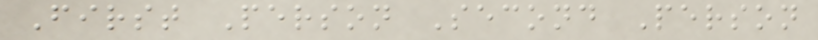First Person Second Person
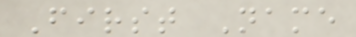First Name
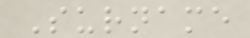Surname
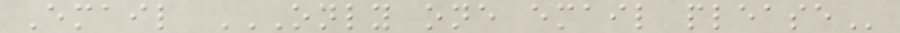Email ONLY ONE EMAIL PLEASE
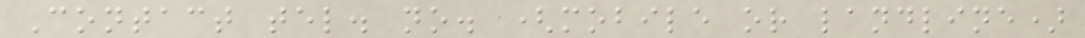Contact tel. no. (mobile or landline)
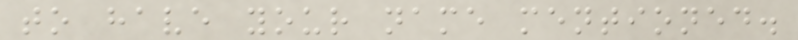to have your name mentioned.
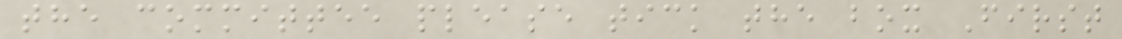the committee please tick the box First
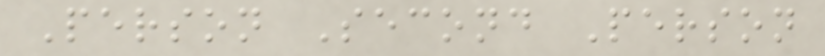Person Second Person
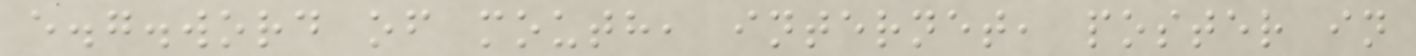e.g.word of mouth, internet, poster in
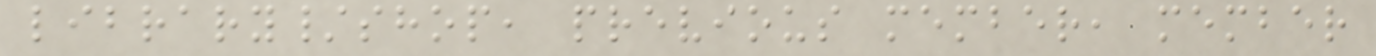library/shop, previous member, member
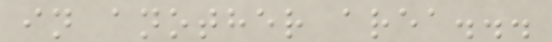in another area...
